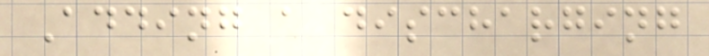Adding a discharging
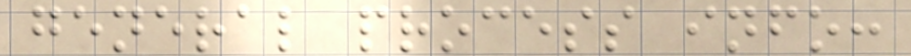general process info:
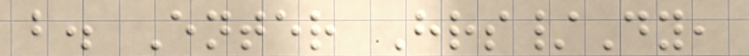b. Enter Hrs/Dy,
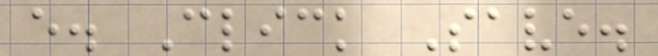e. Click Save.
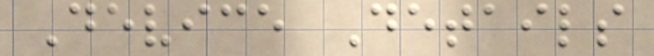Device Details
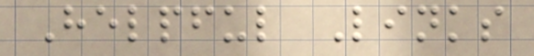Helpful Links
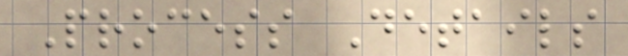Process Details
